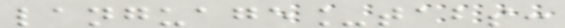language_tabs:
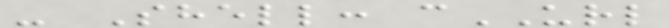- Shell: cURL
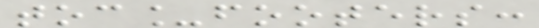toc_footers:
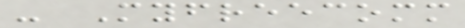- Myfreecomm
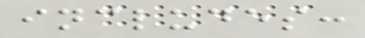includes:
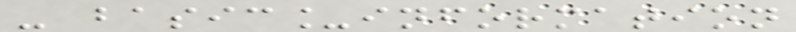- basic_information
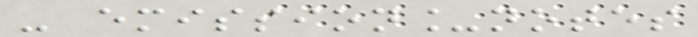- emission_notes
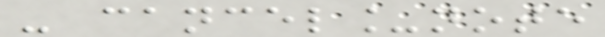- cancel_note
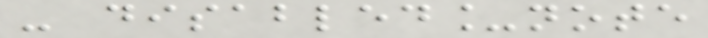- disabled_note
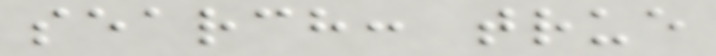search: true
